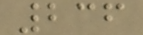236
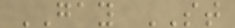GAY ST
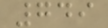749
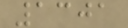1301
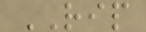RIP
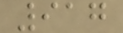917
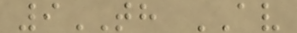9TH AV
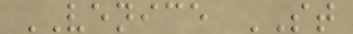VENICE ST
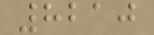8210
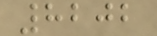8202
